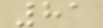81
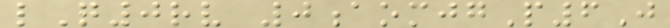lQ0rv 0aomjgP6J
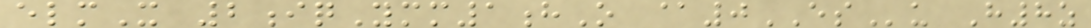elmX 2iqYmm1hO @0ESu H8z
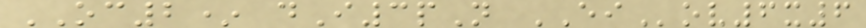OC2* dI3pN EIov6x6
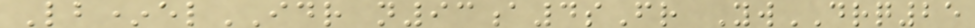Lb*elIDR n93a4sFr YwDRQ25
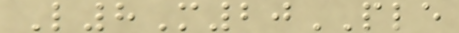L8M20PLE
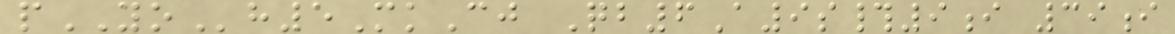pYOh5MkCj Qb6A9s#9i 39i
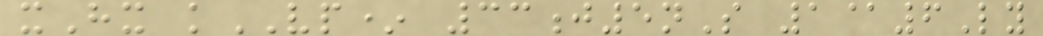xHx kVP* 33j5nS 1@6Ly
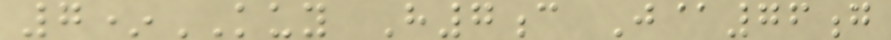7*KUY H7c J@76g
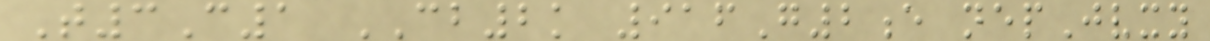T3C1 CB2k 916G2e nepJvxy
